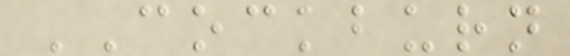COCKBURN
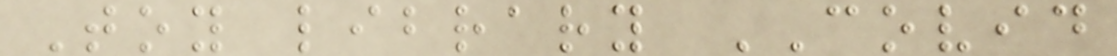Toy library COVID
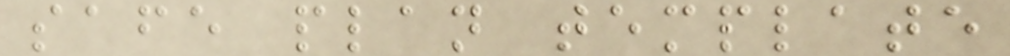safe plan template
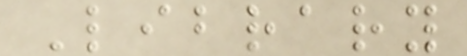Library
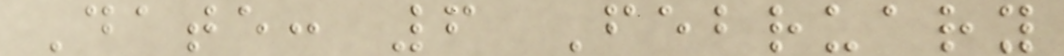Date: 6 February
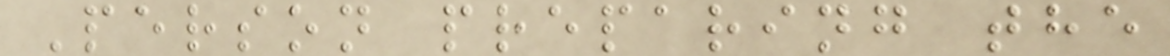Person preparing the
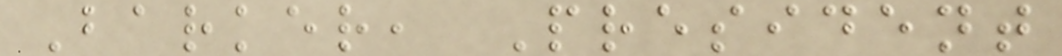Barker, President
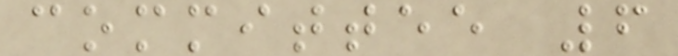committee 6
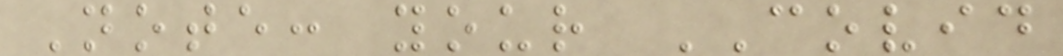Note: your COVID
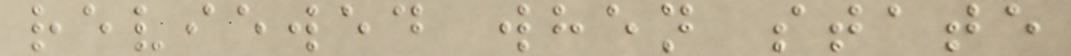reviewed when state
